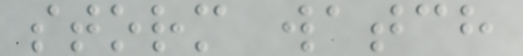storm watch
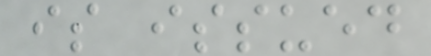is issued
